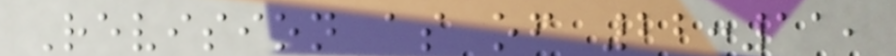Revision as of 22:11,
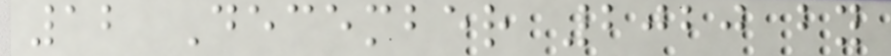12 December 2020 by
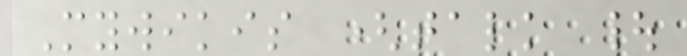Mywikis (talk |
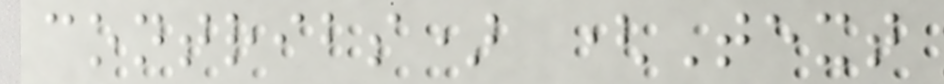contribs) (Text
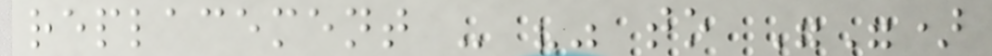replacement - "" to "")
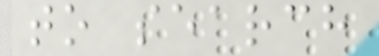to search
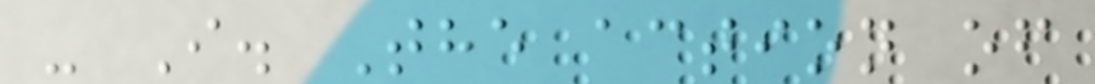- I. The action of
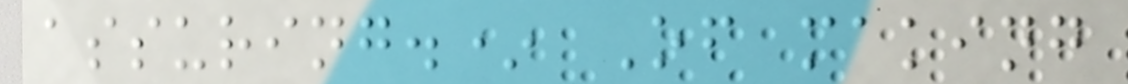assuring.* Of making
